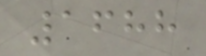1688
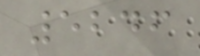5246
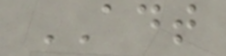ADT
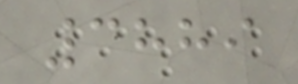3889
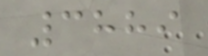3889
